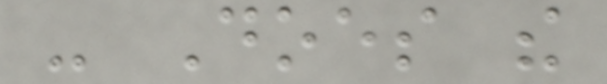- Does the
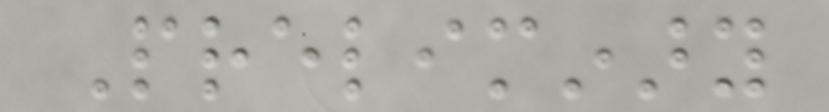Preliminary
